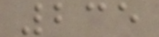235
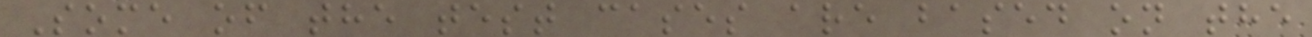Some of the test cases are based on the
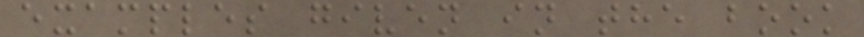examples given in the book
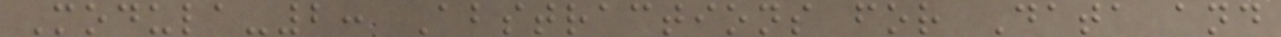Modula-2: Abstractions for Data and
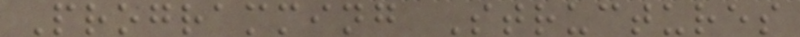Programming Structures
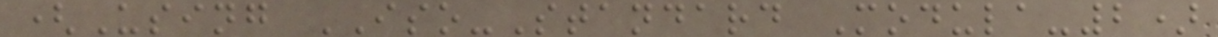(Using ISO-Standard Modula-2)
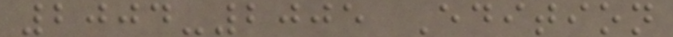2004-2005 Edition
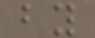by
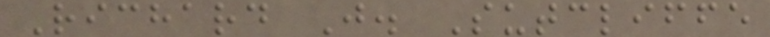Richard J. Sutcliffe
